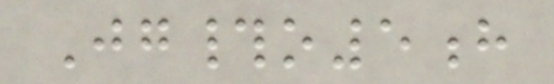Jg#o5h
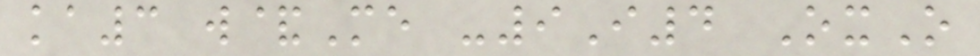ka3 w&Me -9I4 OxO
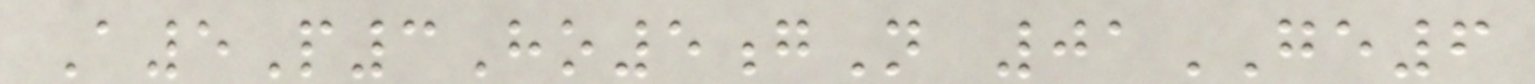A5P3Ho5gN 01GE6
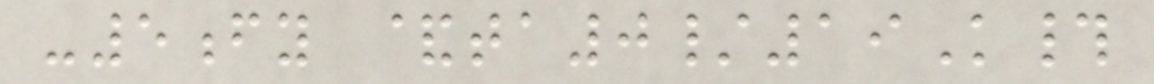-5fy &ta0/19K#
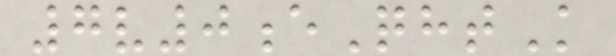7v0eQhtK
